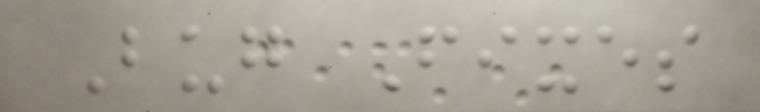Bug Fixes
